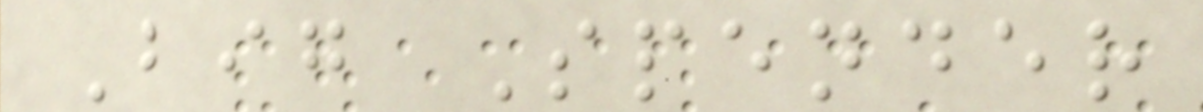Big Spender
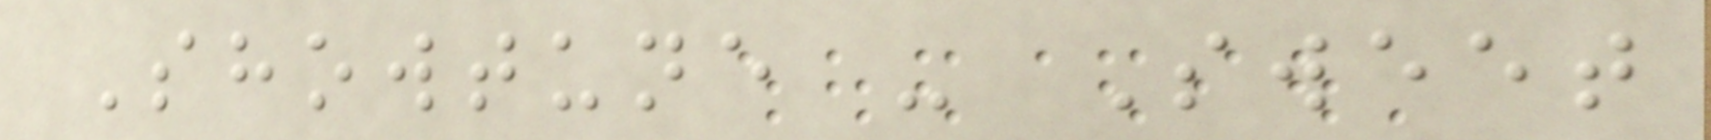Showtune - Sweet
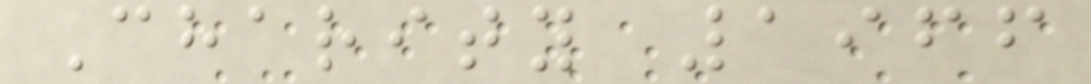Charity 1966
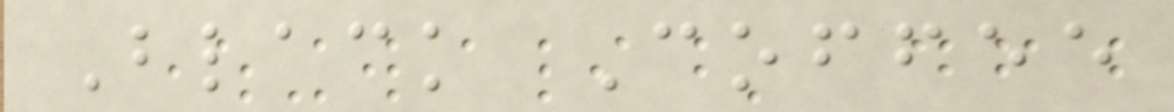Black Coffee
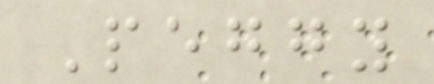Peggy
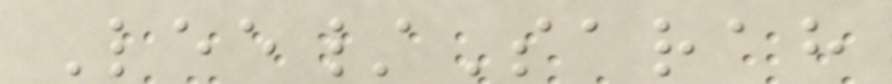Lee/Sarah
